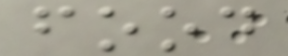food
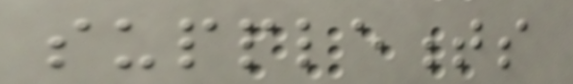supplements
